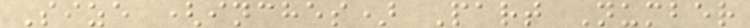Size (inches) Part Number
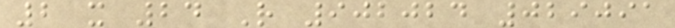2 x 24 R 902024 029091
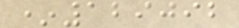*129092
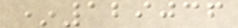*129036
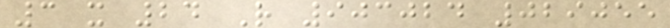3 x 24 R 903024 029055
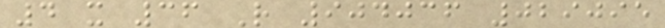4 x 36 R 904036 029095
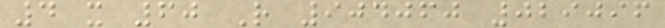4 x 60 R 904060 029096
